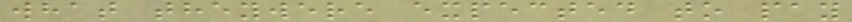what theywere expected to pay
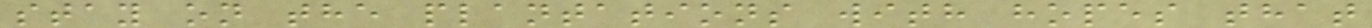stay on the plantations with hopes that
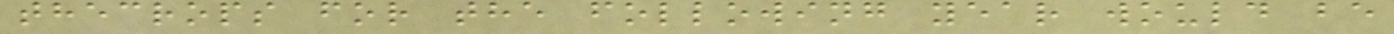thecrops for the following year would be
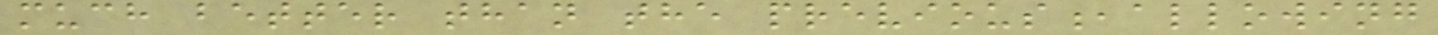much better than the previous,allowing
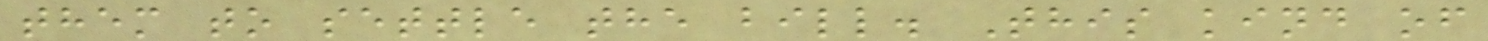them to settle the bill. This kind of
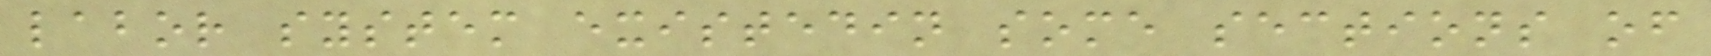labor system existedin some sections of
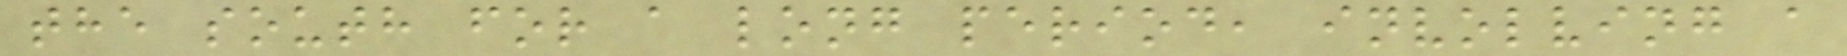the south for a long period, involving a
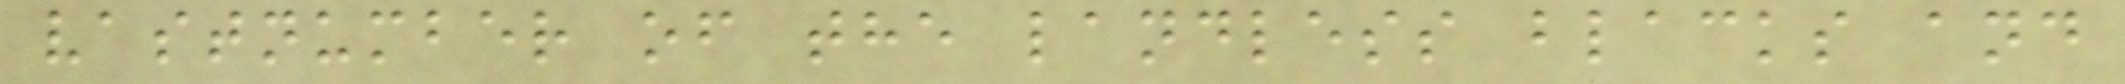vastnumber of the landless blacks and
